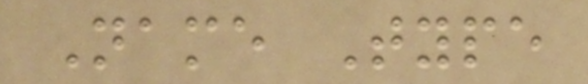Name Type
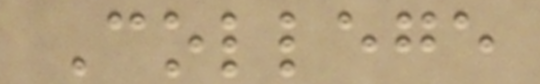College
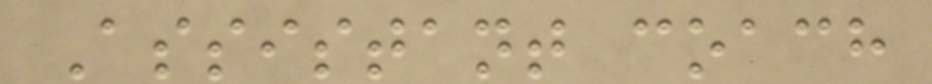Assistant coach
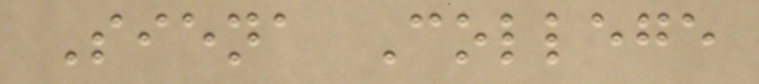Siena College
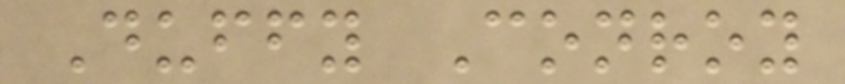Duffy Conroy
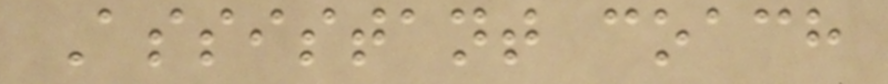Assistant coach
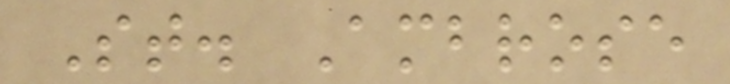St. Ambrose
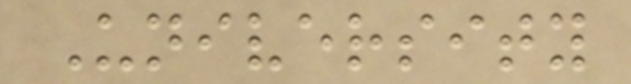University
